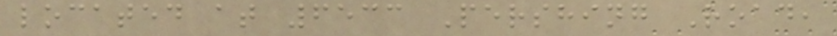located at 6533 Pershing Road,
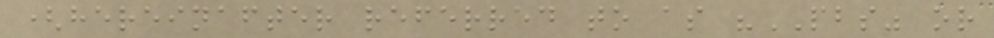(hereinafter referred to as "PBS" or
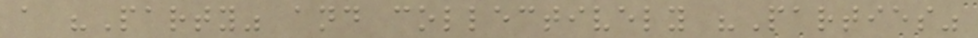a "Party" and collectively "Parties"
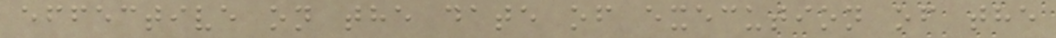effective on the date of execution of the
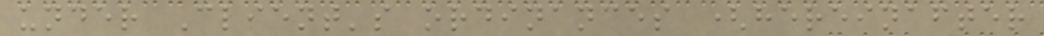under Client's ordinances (hereinafter
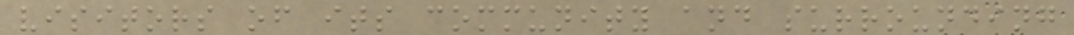visitors of its community and surrounding
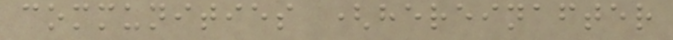communities (hereinafter
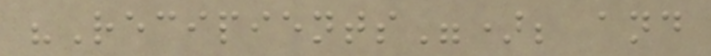"Recipients"); and
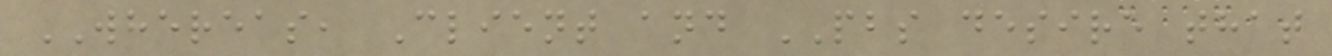WHEREAS, Client and PBS desire that
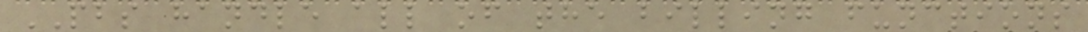PBS handle all of the billing functions
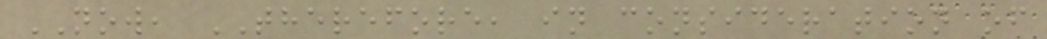NOW, THEREFORE, in consideration of
